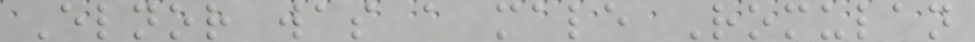Elnor was a male Romulan
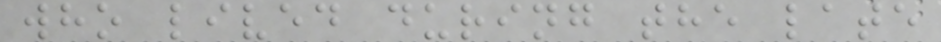who lived during the late
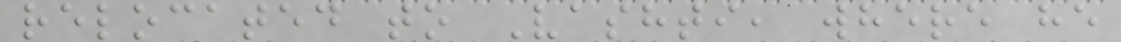relocated to Vashti, where he
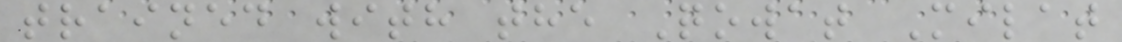trained with the Qowat Milat
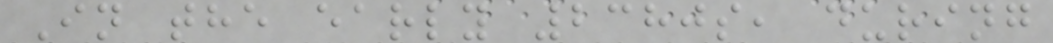In the early 2380s, during
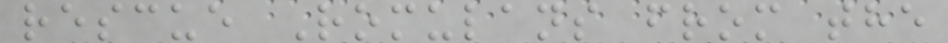rescue Romulans from the
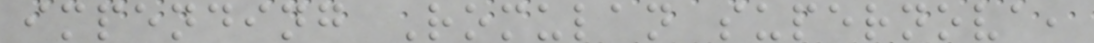impending Romulan supernova,
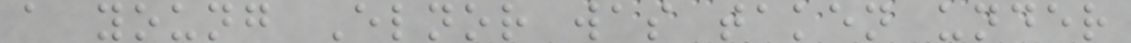a young Elnor was taken under
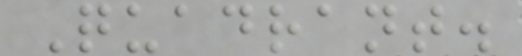Quadrant.
